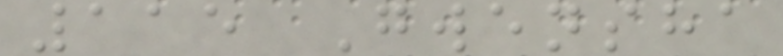115 Gwensha
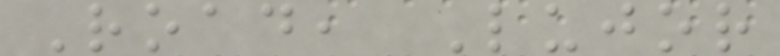Road, Lujor
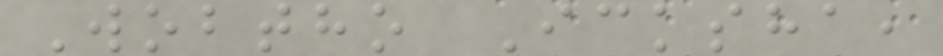Wobtho Icksha,
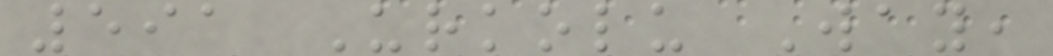591 Urkolu Way,
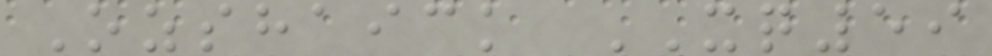Ozshaick XQ59
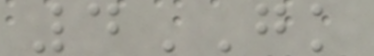4GK
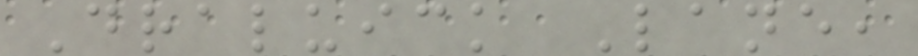Draluick Lane,
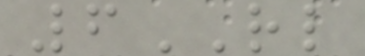6RL
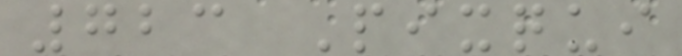723 Pixqui
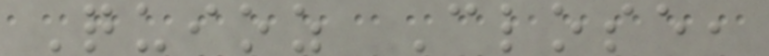Quioz Close,
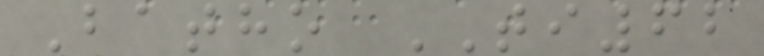Batho TI62
